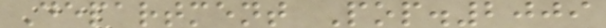Department Pop.2009
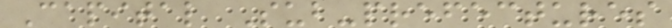Capital Sub-prefectures
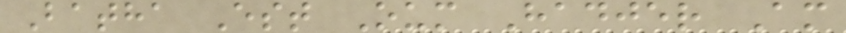Batha Est Oum Hadjer Am
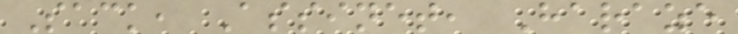Sack, Assinet, Haraze
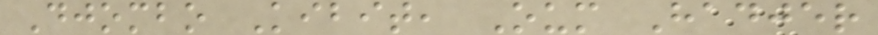Djombo Kibit, Oum Hadjer
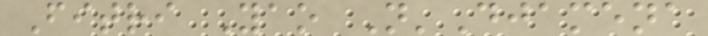Fitri Yao N'Djamena
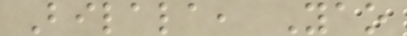Bilala, Yao
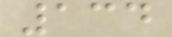134
